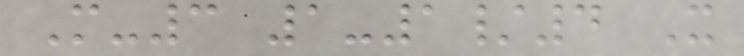M-3 1-1/4 X
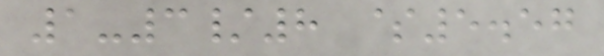1-3/8 $5.57
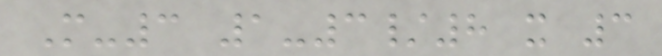M-3 1-3/8 x 3
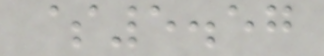$5.57
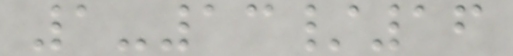1-13/16
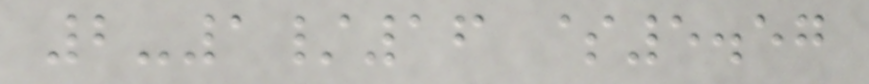2-1/16 $5.57
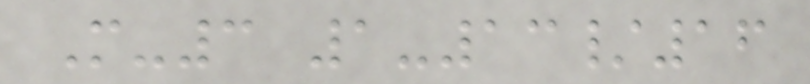M-3 1-13/16
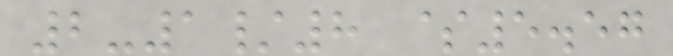2-1/8 $5.57
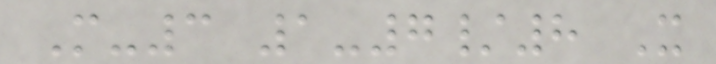M-3 1-7/8 X
